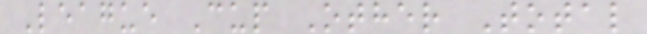League Cup Other Total
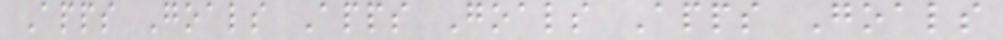Apps Goals Apps Goals Apps Goals
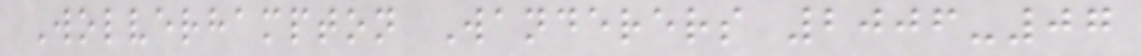Wolverhampton Wanderers 2006-07
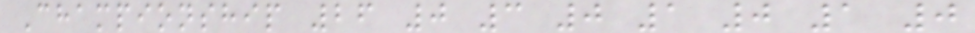Championship 26 0 3 0 1 0 1 0
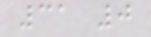31 0
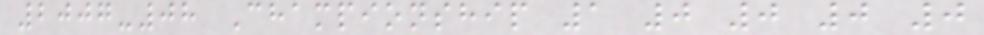2007-08 Championship 1 0 0 0 0
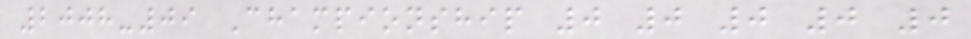2008-09 Championship 0 0 0 0 0
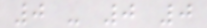0 - 0 0
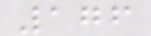176
